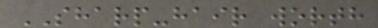SHARP-hair worth
